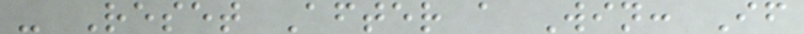- Reset After a Win: If
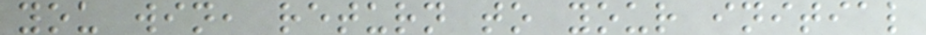you win, return to your initial
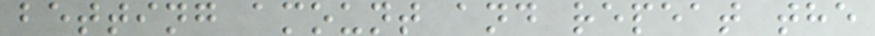betting amount and repeat the
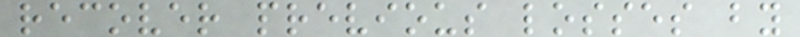recover previous losses by
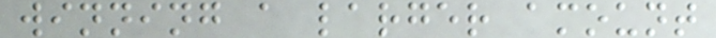winning a larger amount
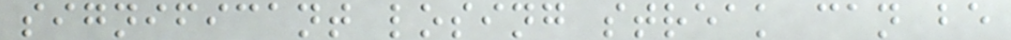significant losing streak can be
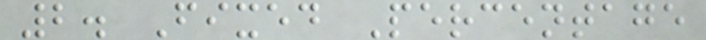2. Fixed Percentage
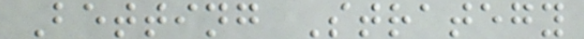Betting Strategy
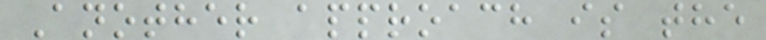Another approach is the
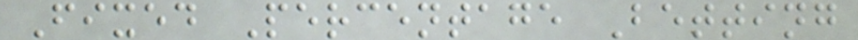Fixed Percentage Betting
